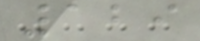129
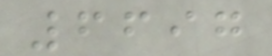6697
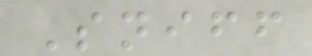Sniff
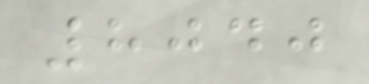8040
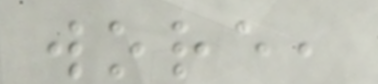wore,
